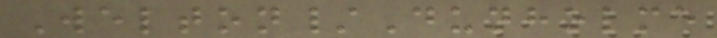Welton/Dunholme
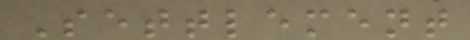Settlement
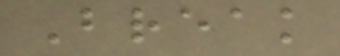Break
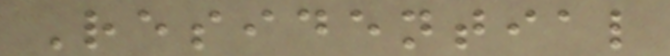Residential
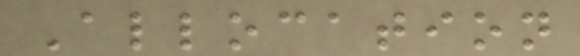Allocation
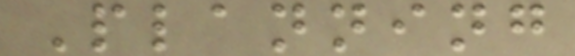Planning
